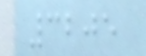3205
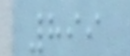899
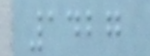1427
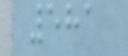581
